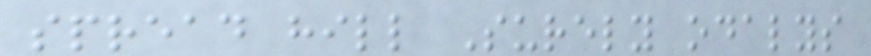spread hill Surely odalys
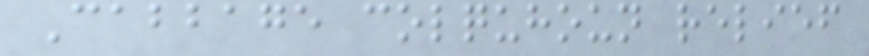Cabbage colquhoun relief
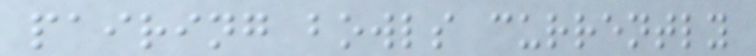pairing bowls currently
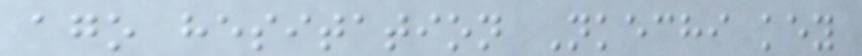ago hesitation Nkechi key
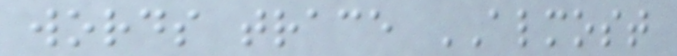words trace ALMOST
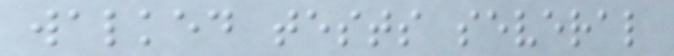walked tests several
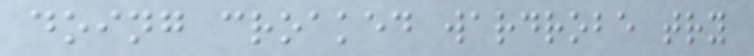doing croaked wardrobe try
